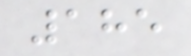185
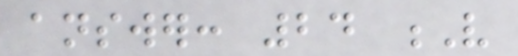answer: 24 V
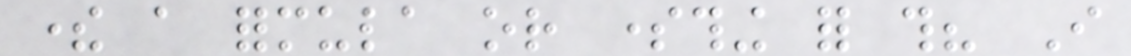there a formula or something for this? I
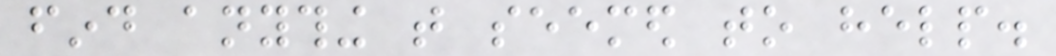find anything that seemed to help.
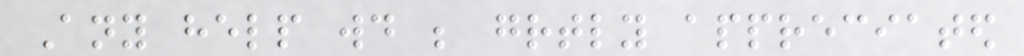Any help would be greatly appreciated
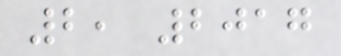2, 2017
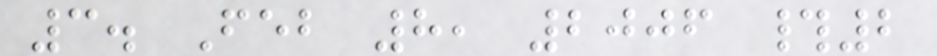3. Feb 8, 2006 #2
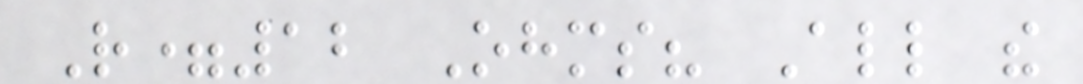R=12 Ohms? All the
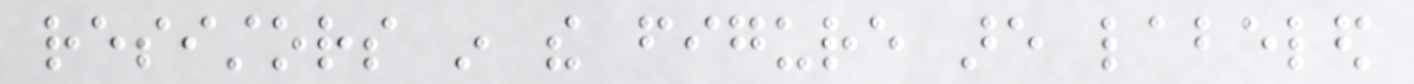resistors in the figure are labeled
